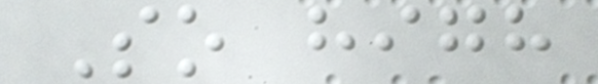So high
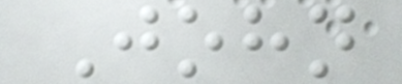John
